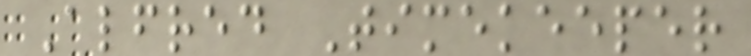Alfred Timekeeper
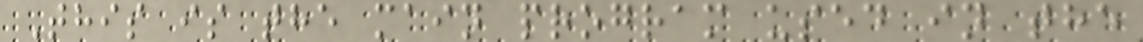This is the main program used in the
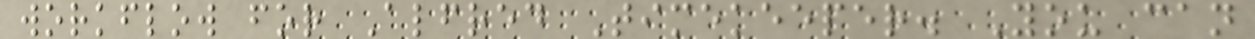workflow for Alfred Timekeeper. You can
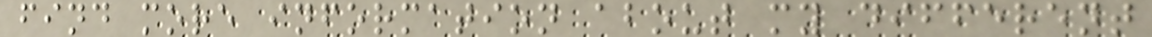find more information about my different
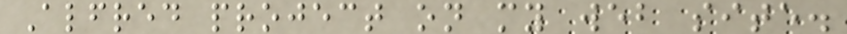Alfred project on my web site.
